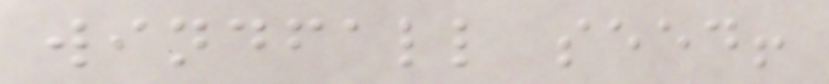windfall seed!
